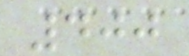400
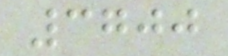3700
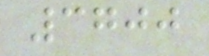3700
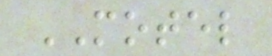MOTEL
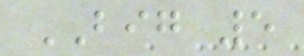BIG 5
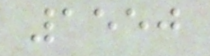1550
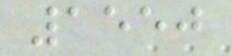1550
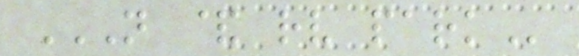N & RV PARK
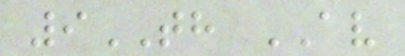9TH AV
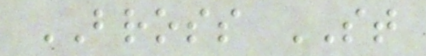BROSS ST
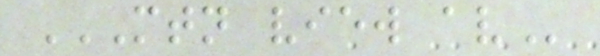MTN VIEW AV
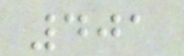401
